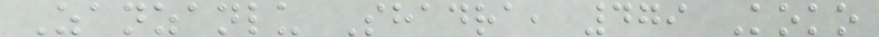Zanzanlu Shadra, 479 Koko
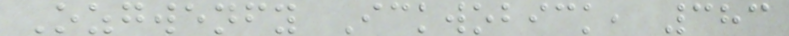Ozgwenfy Ickwobick, 383
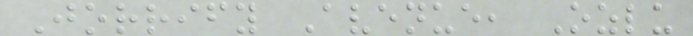Jorrify Avenue, Ozlu
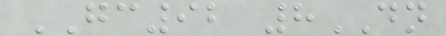GC92 8DN
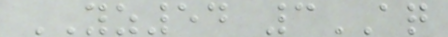YZ54 3AQ
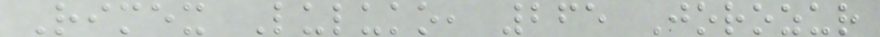Rimex Luluko, 265 Jorozur
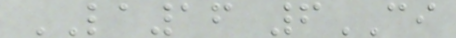LA16 6CI
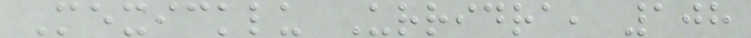Mexicklu Urridra, 108
